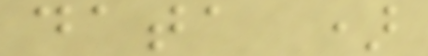data )
